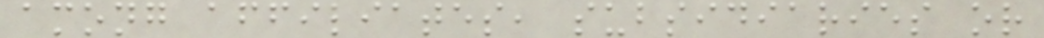among affiliates, subsidiaries or
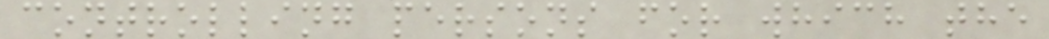controlling persons for which the
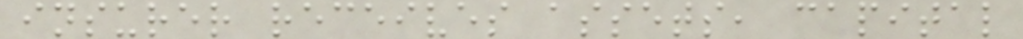insurer receives assets, capital
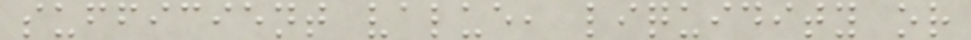sufficient value, liquidity or
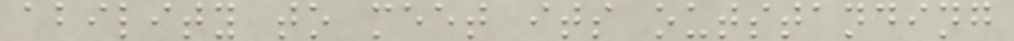ability to meet its outstanding
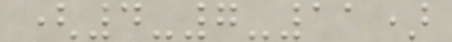(4-7-11)
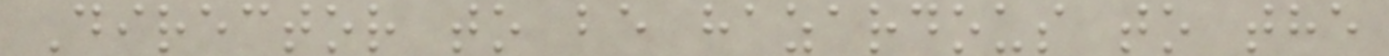Director to be hazardous to the
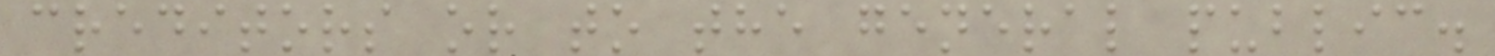creditors or to the general public.
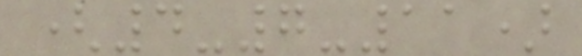(4-7-11)
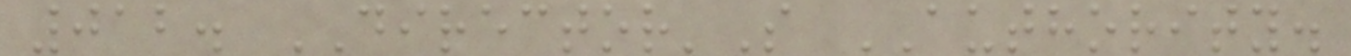012. DIRECTOR'S AUTHORITY.
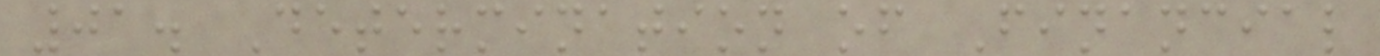01. Determination of Financial
